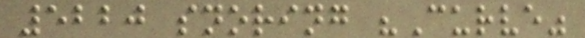5220 snoring "Curve"
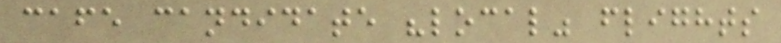cafe candidate "local" flights
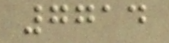7714
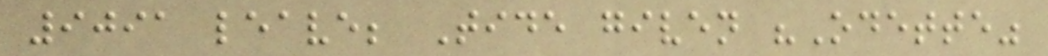9091 leave; Tide given "Odette"
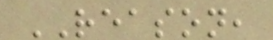REASON,
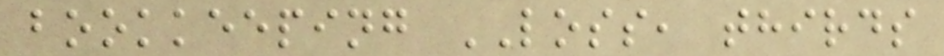bookkeeping LOSS, thirds
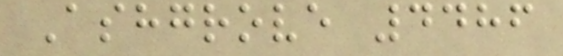Ashgrove 4486
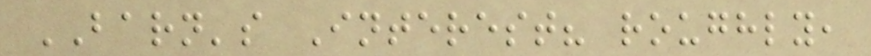BARN's Interest? roughly,
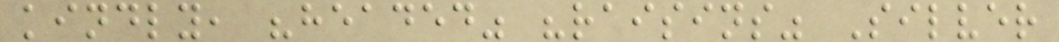kindly, "headed" "raisins" Silver
